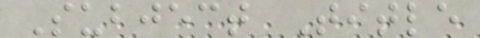Subject Title
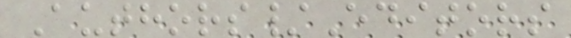Authors/Editors
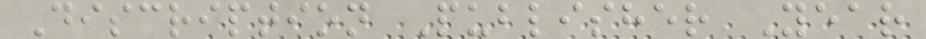Discription Publisher Year
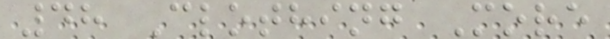48 Clothing More
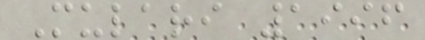Mulari 1996
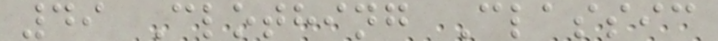49 Clothing Classic
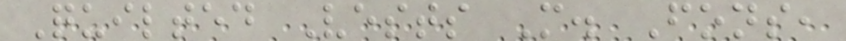Quilted Vests M. Fons,
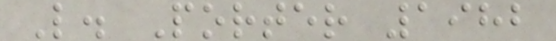L. Porter 1982
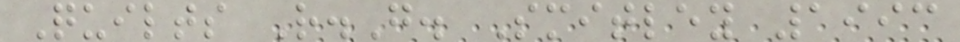Quilts R.G. Smitley 1993
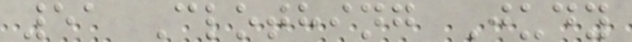51 Clothing Judy
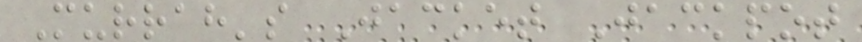Murrah's Jacket Jackpot
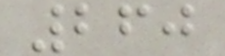260
